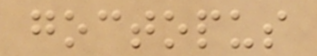goctopus
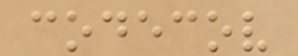codecov
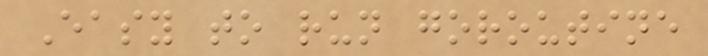Easy to run goroutine
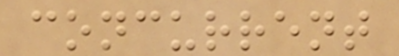concurrent
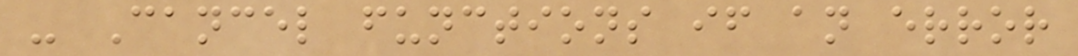- Cancel functions if an error
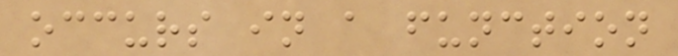occurs in a function
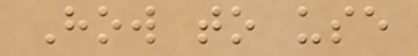How to use
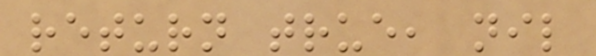return true, nil
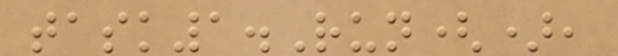task1.Run(),
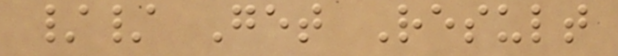// Get Result
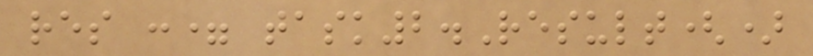res := task2.Result()
